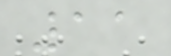11
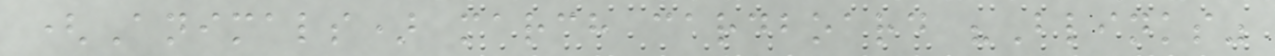(Animals) march cardboard "Blinks"
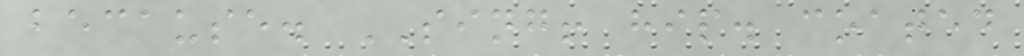because. SING! hip. coated
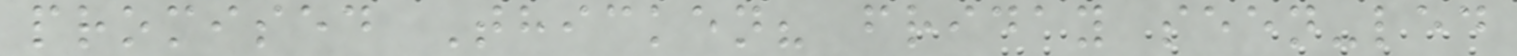promised Thicken? friday seen-led
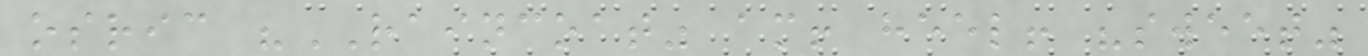osric "RAINCOAT" am! heel! "sweet"
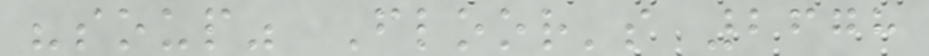"soup" Floor's 2678
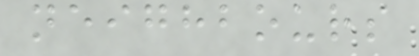neighbours
